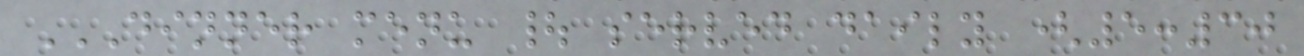DINNER MENU | SERVED DAILY (5:30
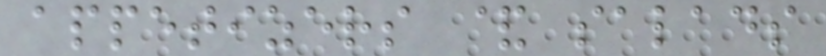appetizers & salads
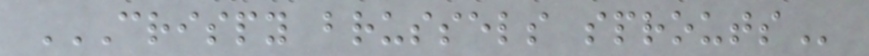CRISPY BRUSSELS SPROUTS
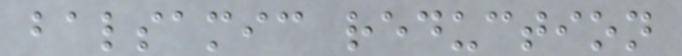balsamic reduction
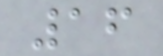16
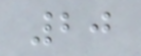20
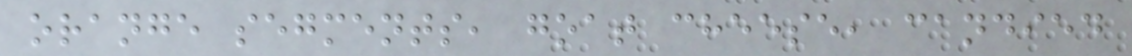orange segments, goat cheese, candied
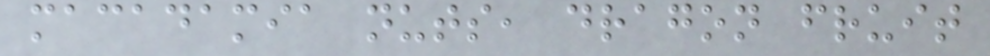macadamia nuts, dragon fruit
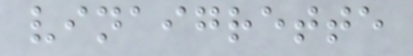vinaigrette
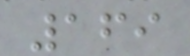169
